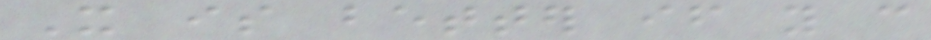It is better if you can
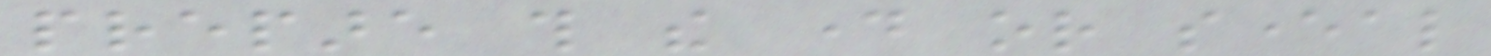prepare this the day or several
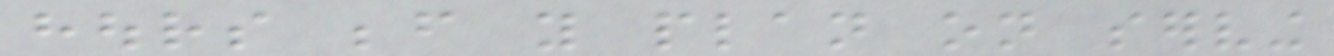hours before you plan on serving
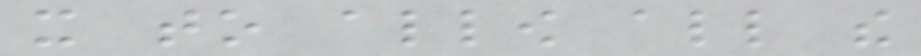it to allow all the
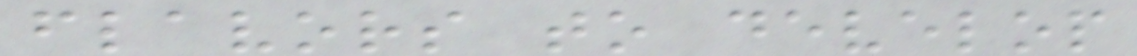flavors to develop
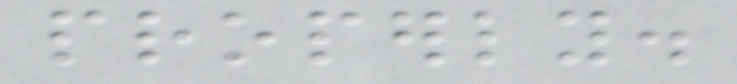properly.
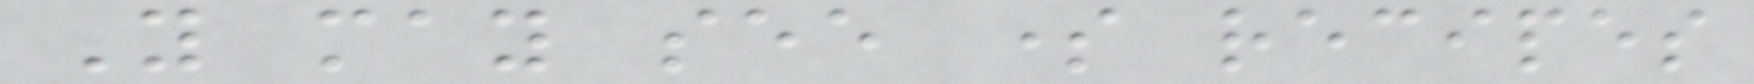You may see some recipes
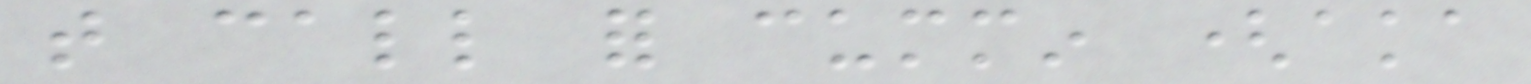that call for cummin (aka
